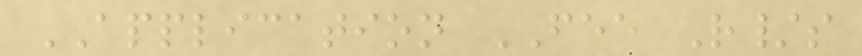APPLICATION FEE R/s
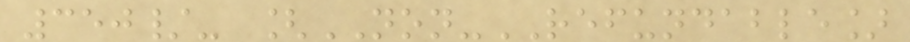350/- [NON-REFUNDABLE]
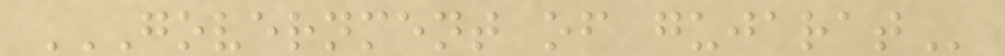GOVERNMENT OF GUJARAT
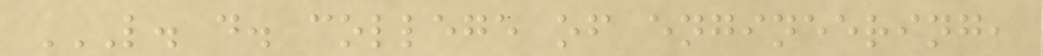L. D. COLLEGE OF ENGINEERING,
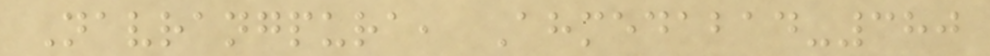Navrangpura, Ahmedabad-380
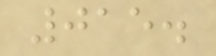015.
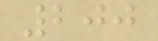200
